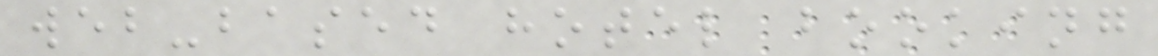web-based hotel booking
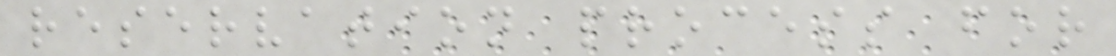reservation process for
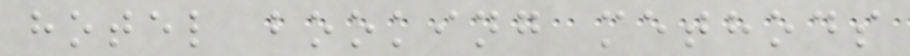hotel booking methods
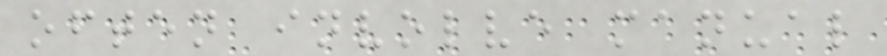often involve manual
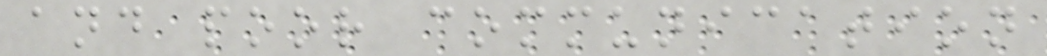and poor communication
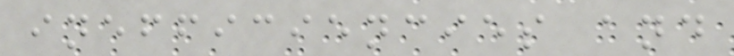inefficiencies and
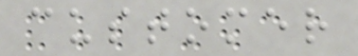customer
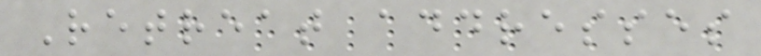Retreat addresses
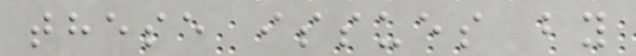these issues by
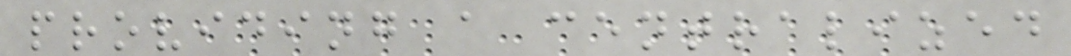providing a centralized
